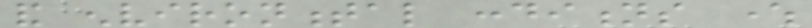and environmental conditions where
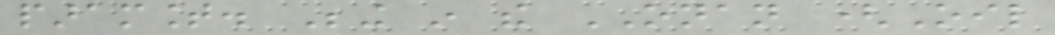paramount. Being in the ONAN (Oil
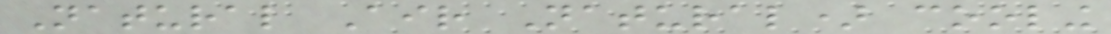Natural Air Natural) cooling
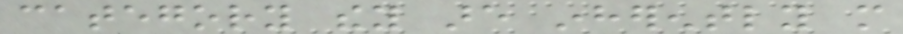category they are inherently more
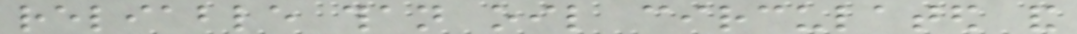reliable than oil circulated and
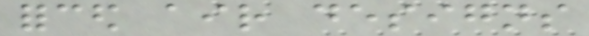forced air designs
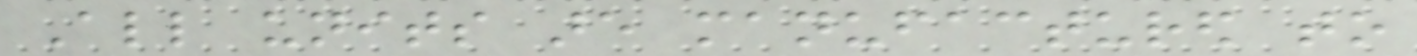All units are manufactured to
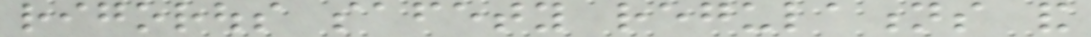rigorous safety regulations and
